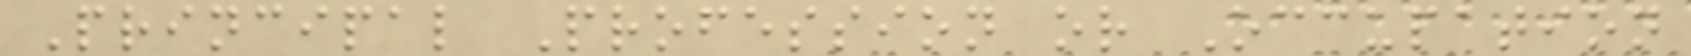Principal Profession or Occupation
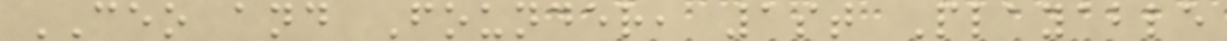CEO and Founder, 1st Playable
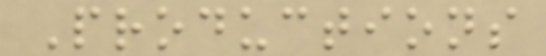Productions
